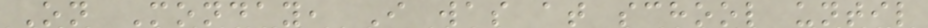On Monday, I was at school until
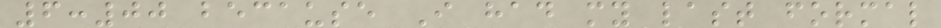6:00 because I had my last formal
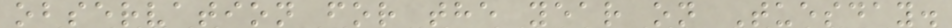observation for the year on Tuesday.
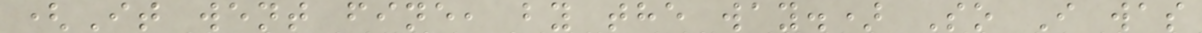(It went fine, by the way.) So I was
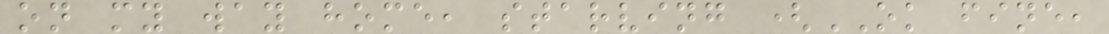on my way home, starving (OK fine,
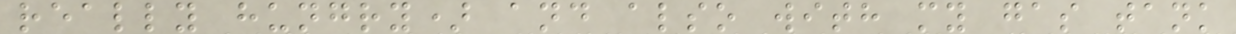really hungry) and also with my gas tank
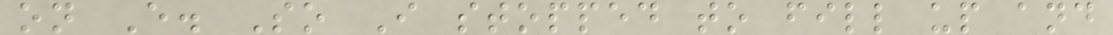on E. So I stopped to fill up and
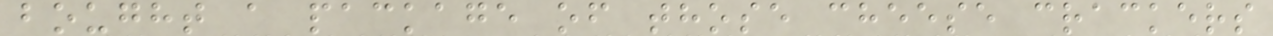bought a package of those cheese crackers
